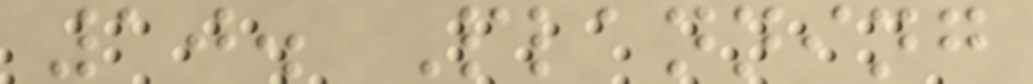10. Planning
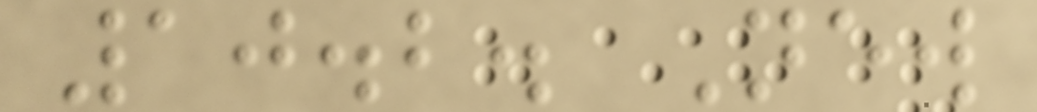10.2. New
